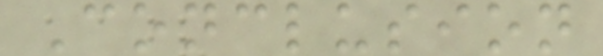Conclusion
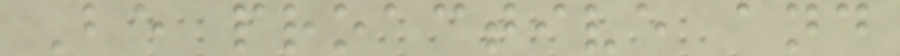Be proactive and
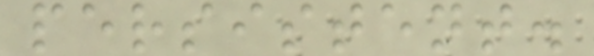persistent.
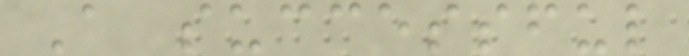A successful
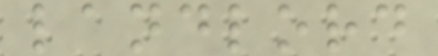landlord
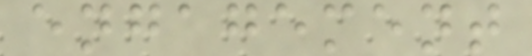engagement
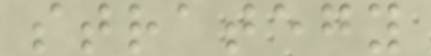strategy
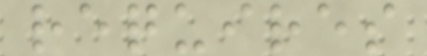requires
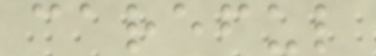careful
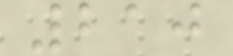210
